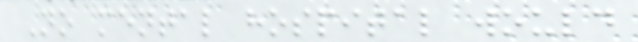No mental hospital would
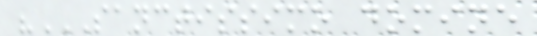"SANCTISSIMO DOMINE
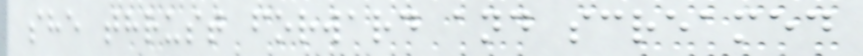she thrust forward and screamed
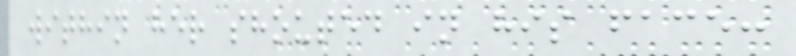within her shouted in his face:
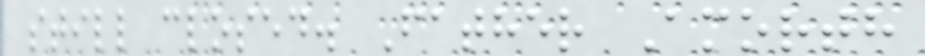still closed. Father Amorth
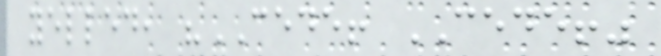yelled, "CEDE! CEDE!"
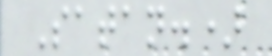Satan.)
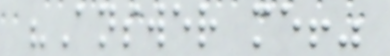"Answer me!"
